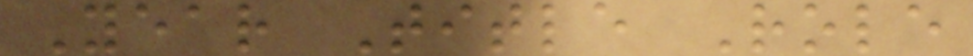Year Title Role
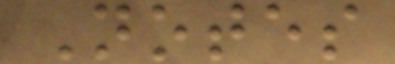Notes
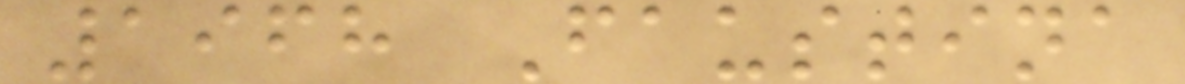1968 Faustina
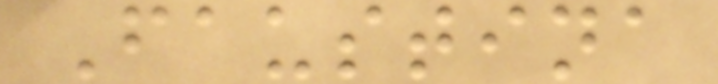Faustina
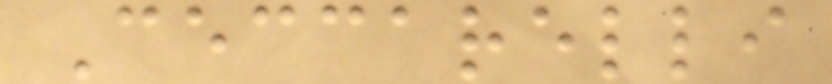Ceccarelli
